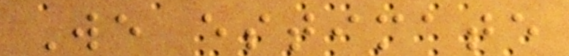We estimate
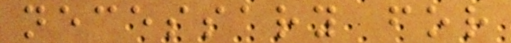necessary for
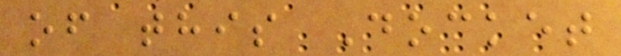of this Docket
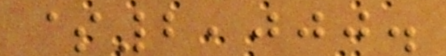$2,000.
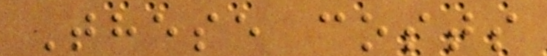These costs
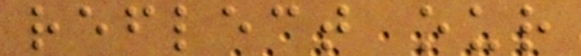reflect our
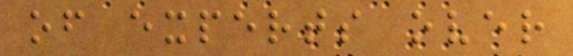of experts over
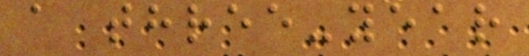a three-year
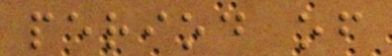period of
